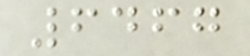6467
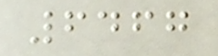6467
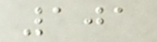101
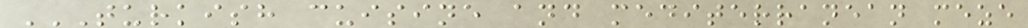TURKISH CUISINE AND MEDITERRANEAN MEZE
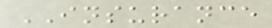INSURANCE
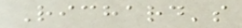Richard's
